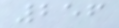256
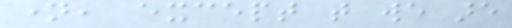name, except that we are
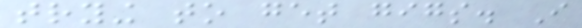trying to get gigs. I
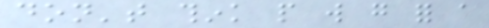don't think people will go for a
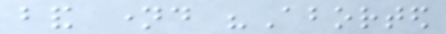band named "Aborted
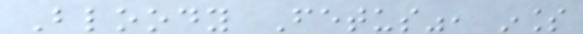Bloody Fetus", inless
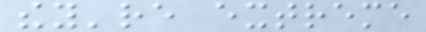they're extreme
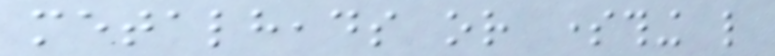metalheads or something like
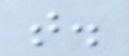that.
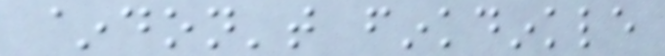~don't finkdinkle
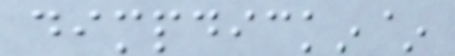dimpdickin~
